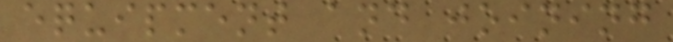equipment and joining
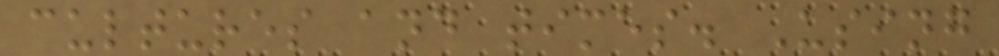cultures and times. Using
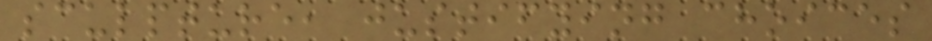sculpture, justifying choices
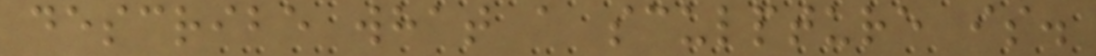describe what a sculpture is.
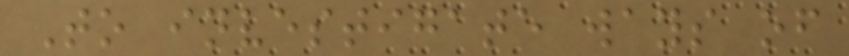To investigate ways of
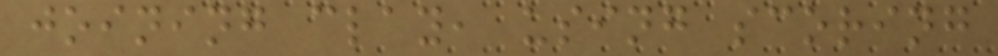joining clay, using scoring
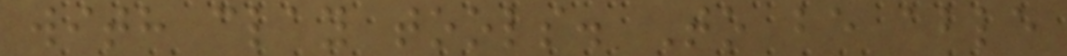with clay tools. To be able
